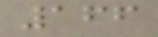166
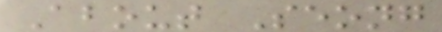About Seong
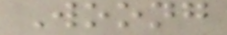Woong
